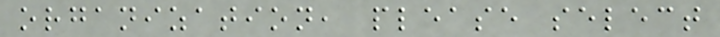organization, please select
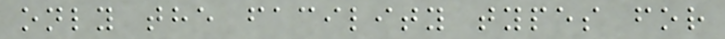only the facility types for
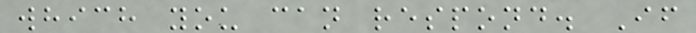which you can respond. If
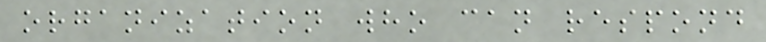organization who can respond
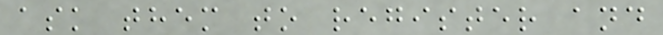ask them to register and
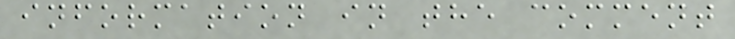information in the comment
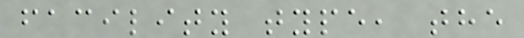facility type, the
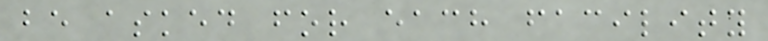be asked for each facility
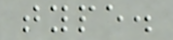type.
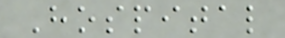Hospital
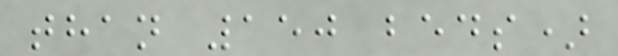than 150 beds)
